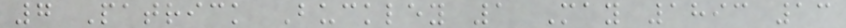7 Patrick Buckley 1 May 1893 13
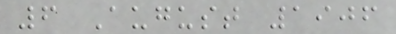6 August 1906
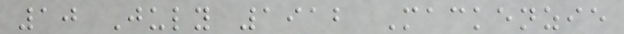10 July 1912 Mackenzie
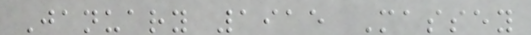January 1915 Massey
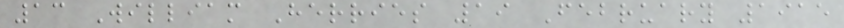13 William Herries 19 February 1915
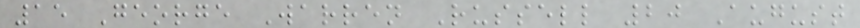15 George Warren Russell 20 August
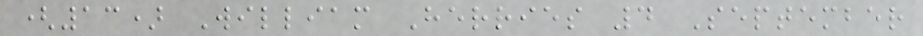(13) William Herries 4 September
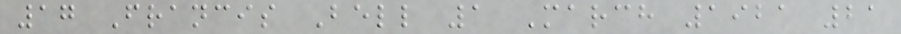17 Francis Bell 1 March 1921 21
